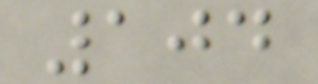104
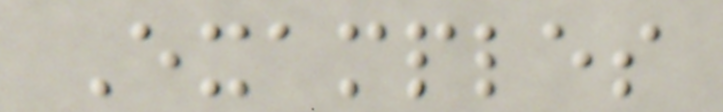Examples
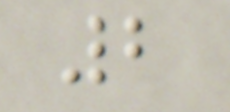2
